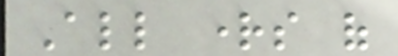All rights of
